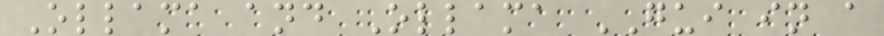Ollama and Ollama GUI in a
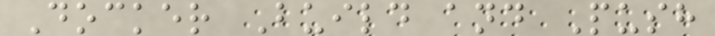Docker Build and Push
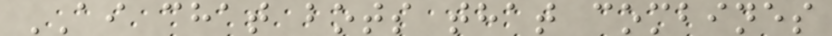AI chat bots that combines
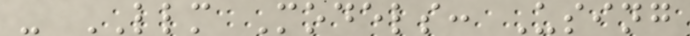- LLM Models: Using
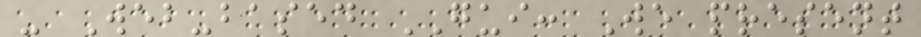- Web-based GUI: We present
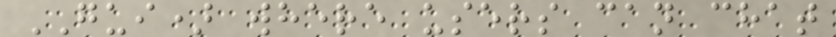GUI) where users can chat
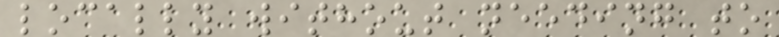locally without needing to
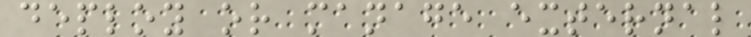deploy or manage external
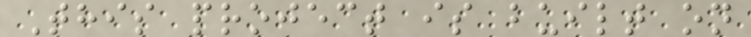This project is built on
